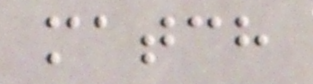match
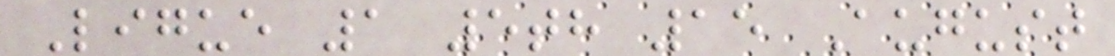Ligue 1 5th 15 August
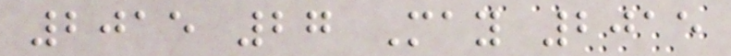2015 27 May 2015
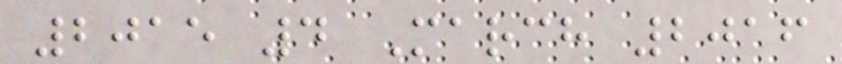2015 4 March 2016
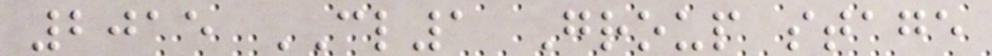2015 CL1 Group stage
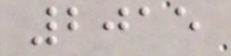2015
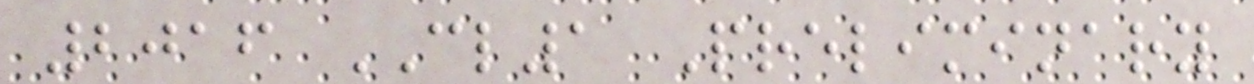2016 CL1 Preliminary
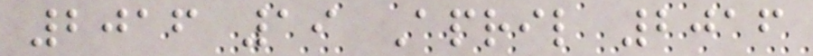2016 19 April 2016
